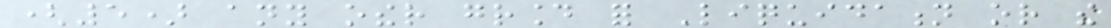(5) any other ground for Liquidation or the
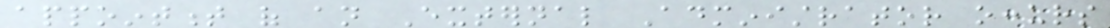appointment of an External Administrator occurs
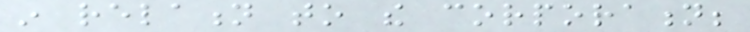in relation to the corporation;
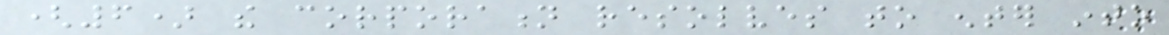(6) the corporation resolves to enter into
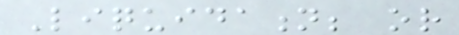Liquidation; or
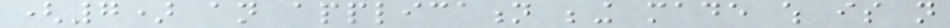(7) an application being made which is not
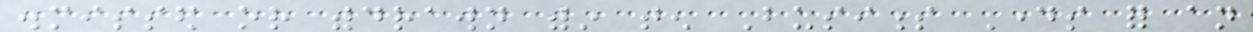dismissed or withdrawn within ten Business Days for an
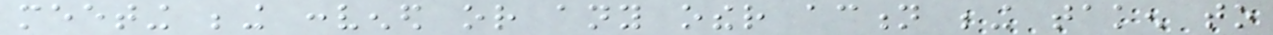meeting being convened or any other action being taken to
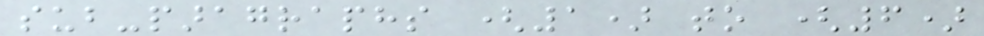sub-paragraphs (1) to (6)
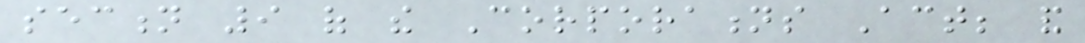section 9 of the Corporations Act; and
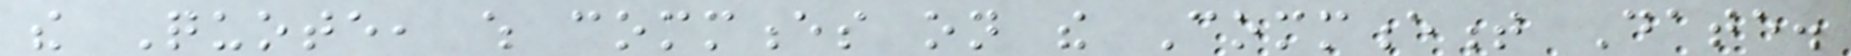the Quote, which commences on the Commencement Date.
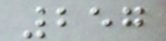257
